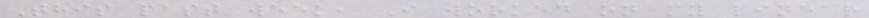This past week, I worked on my linear
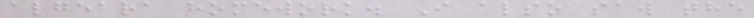algebra homework. I also saw the
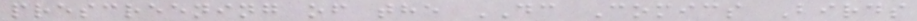prescreening of the DC Comics Birds
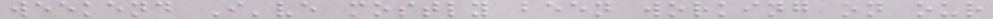weekend I've mostly been working on our
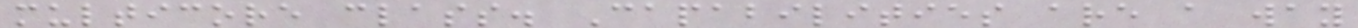multicore class. Capabilities are a way
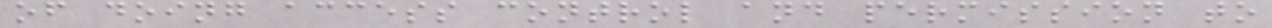of doing access control and permission to
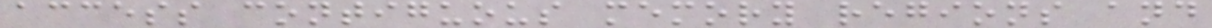access contiguous memory regions and
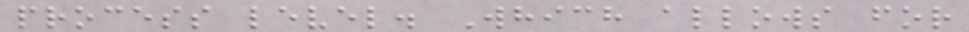process level. Which allows for
